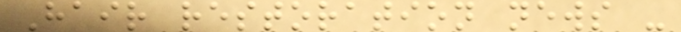Hair restoration news -
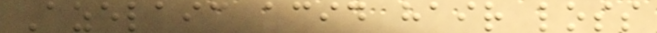Azelaic acid hair loss
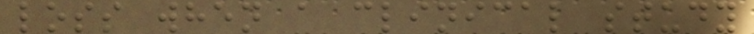loss when a clinical study
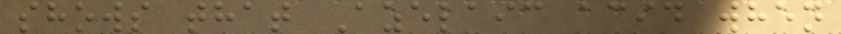shows that Azelaic acid when
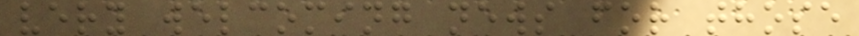very welcoming news for those
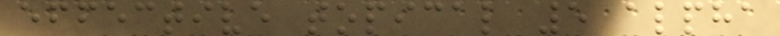effective topical 5 alpha
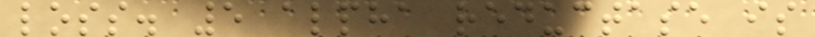loss. 5 alpha reductase is
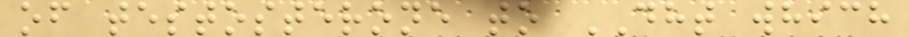of testosterone to DHT which
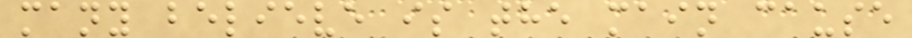many believe is the main cause
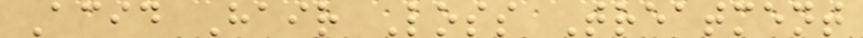Acid Hair Loss Treatment
